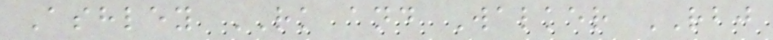Ashley RK and Walker RBJ
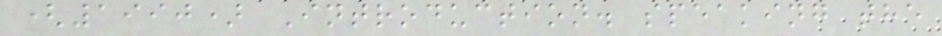(1990) Introduction. speaking the
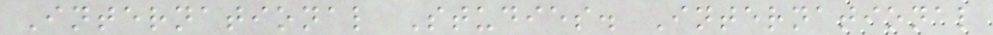International Studies. International
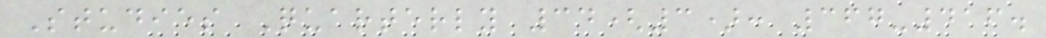Studies Quarterly 34(3): 367-416.
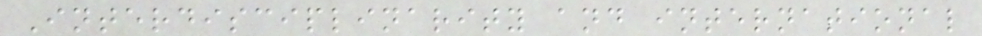Interdisciplinarity and international
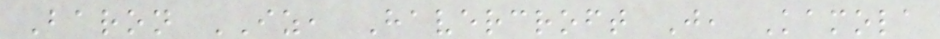Baron IZ, Havercroft J, Kamola
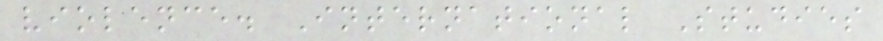violence. International Studies
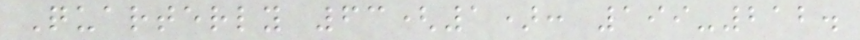Quarterly 63(1): 199-212.
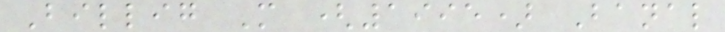Billig M (1995) Banal
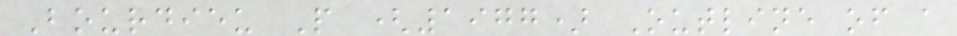Bourdieu P (1977) Outline of a
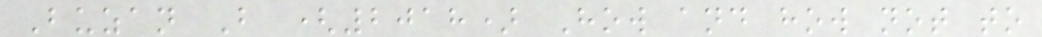Buzan B (2018) How and how not to
